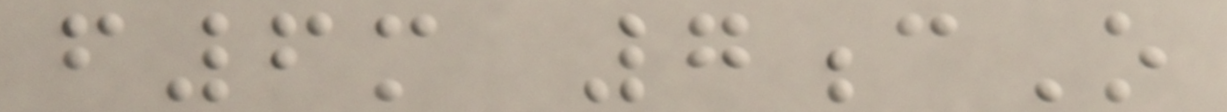f6m 7cO
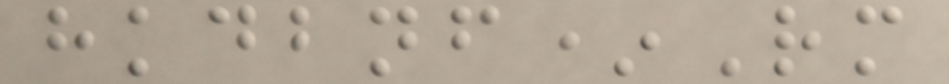hkdbnf*Rm
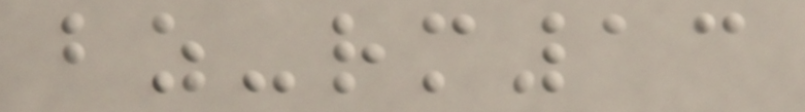bz-rm13
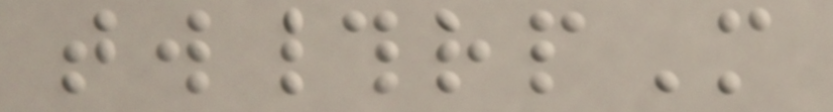tw#rpM
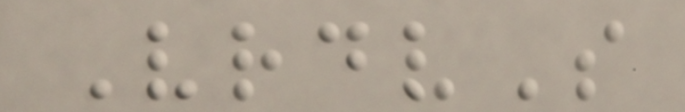VrdvS
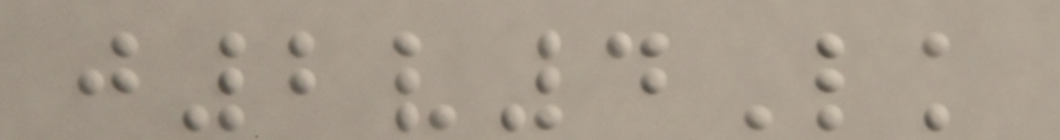j2v4Lk
